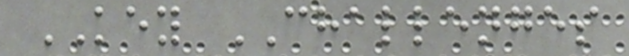KEY CHALLENGES
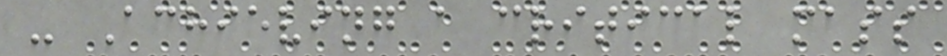- Achieving a critical mass
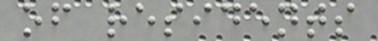of residents
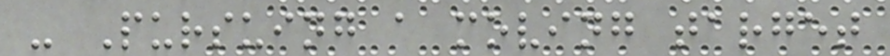- Pursuing a moving target
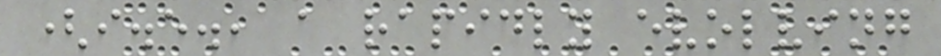(i.e., a rapidly evolving
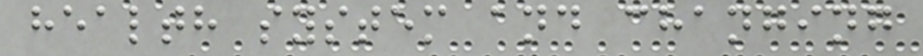health system and changing
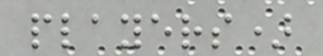players)
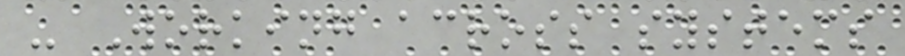- Working across systems
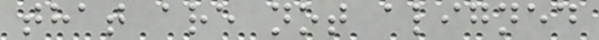that are not aligned
